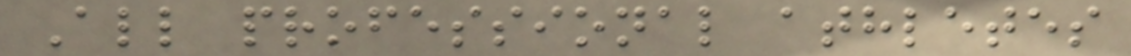All professional athletes
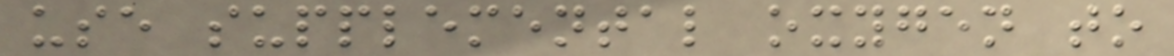use supplemental oxygen to
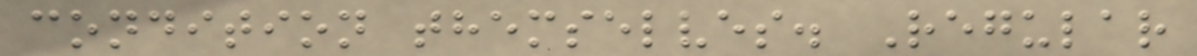condition themselves. Regular
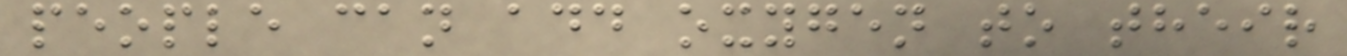people can add oxygen to their
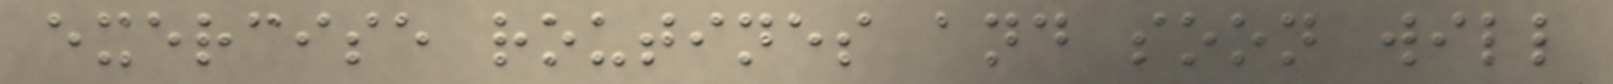exercise routines and soon will
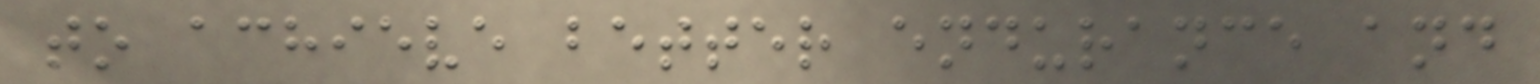to achieve better endurance and
